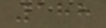188
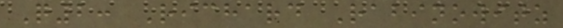Q2: Richard Rabinowitz
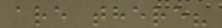are there?
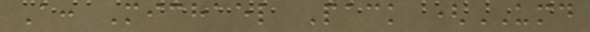A: Michael Pack (UMD
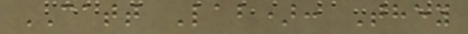CATT Lab): They
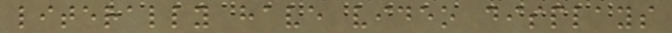literally have video displays
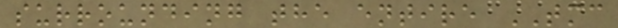surrounding the entire TMC
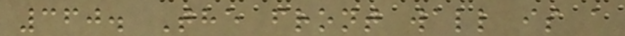360. The front wall is a
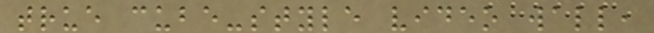true cube-style video wall,
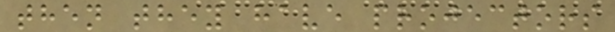then they have projectors
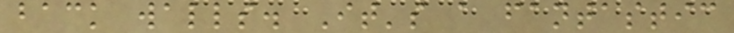back walls. It's a fantastic
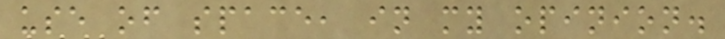use of space, in my opinion.
